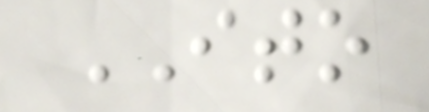ITO
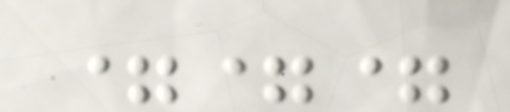===
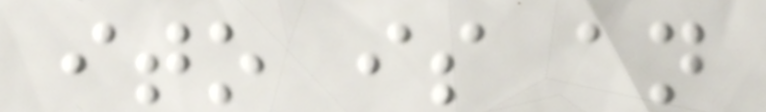ito is an
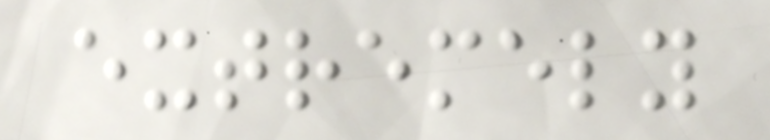extremely
